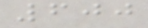600
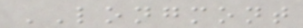LONGMONT
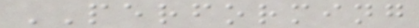PERFORMING
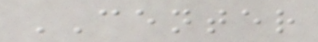CENTER
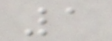1
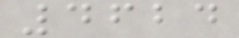4624
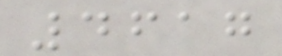4617
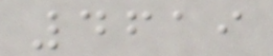4619
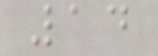14
